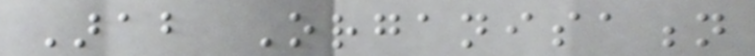Arab Organisation
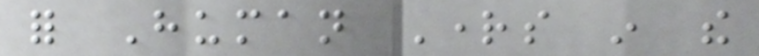for Human Rights in the
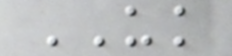UK
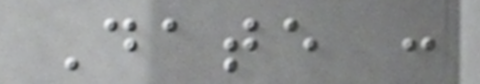Date :
